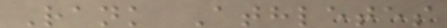Rank Athletes
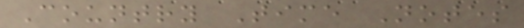Country Time Notes
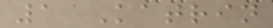1 Katrin
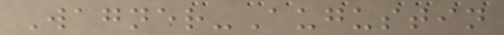Wagner-Augustin
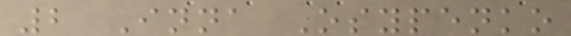2 Inna Osypenko
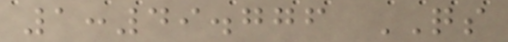1:49.776 QS
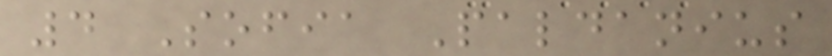4 Sofia Paldanius
